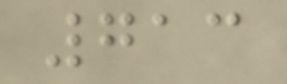713
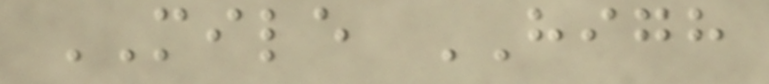MILE HIGH
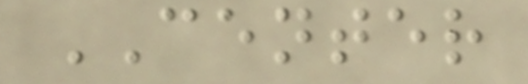CENTER
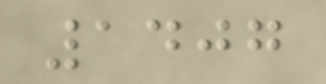1407
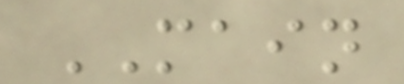MAIN
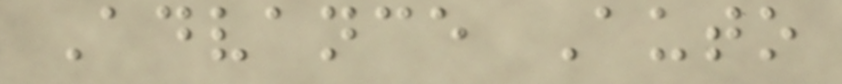Advance Auto
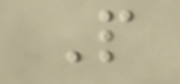P
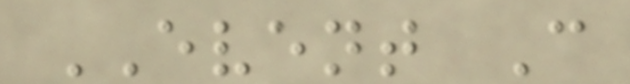EVENT C
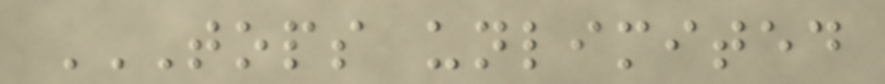TOPS UNLIMITED
